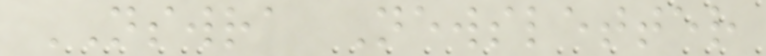NSWRA Newsletter
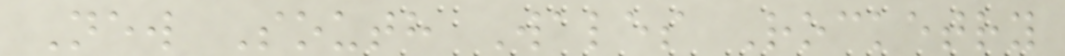New South Wales Rocketry
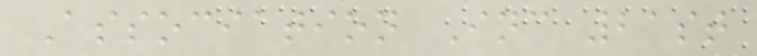Association Inc 21st
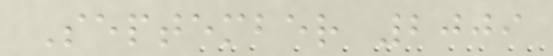September 2009
